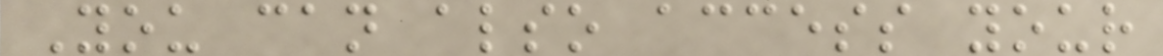You can also access your
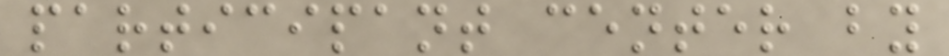participant center by
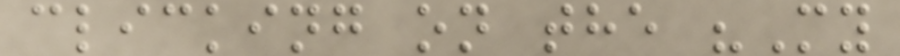clicking on the "My
